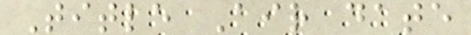Title Air date
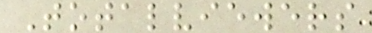Totalviewers
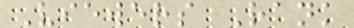Viewers Rank
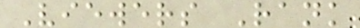Viewers Rank
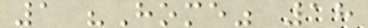1 "Home" 18
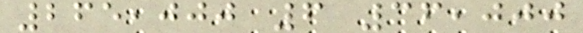265,000 6 36,000
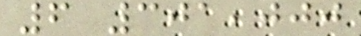6 301,000
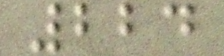224
